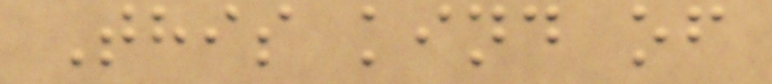This kind of
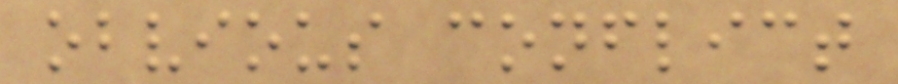obvious conflict
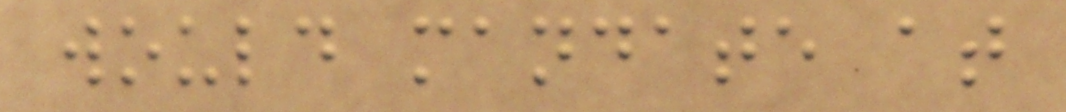would mandate at
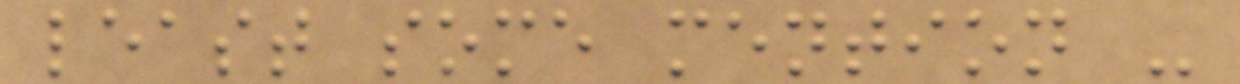least some mention -
